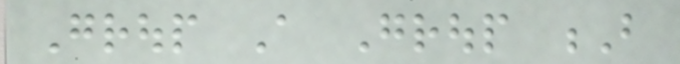Group A Group B
